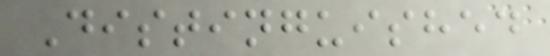Distinguished
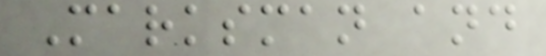Marksman and
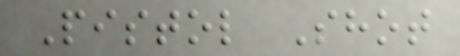Pistol Shot
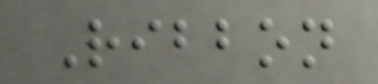Ribbon
